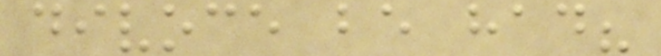divoce be had?
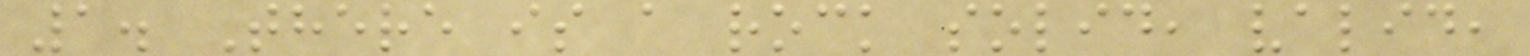1. There is a rock solid, valid,
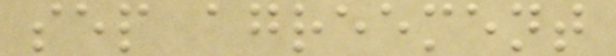sep agreement
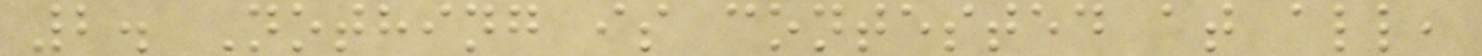2. Nothing is contested at all,
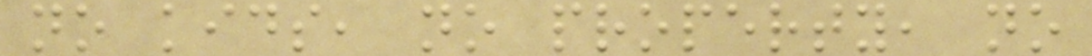no kids, no property, no
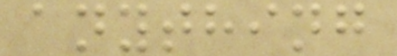anything
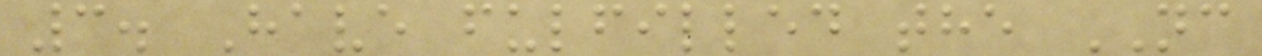3. Have fulfilled the NC
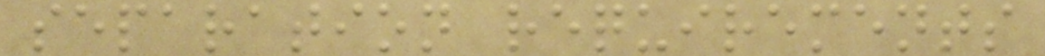separation requirements
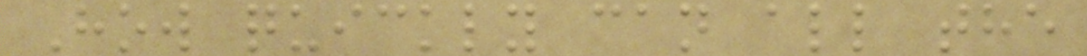How quickly can all the
